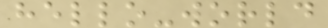hello-world
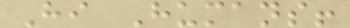Hi Humans!
